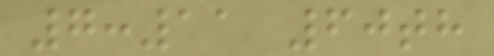7:11 60th
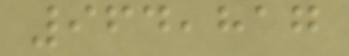964,817
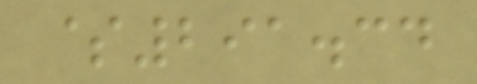$291.34
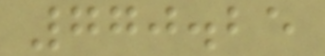770.25
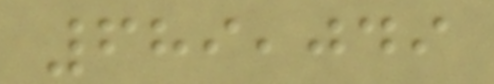689,049
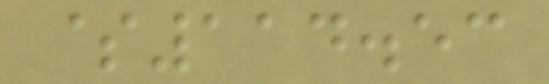$114.53
